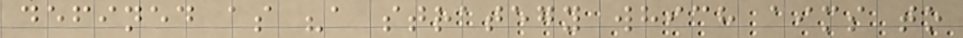defined as "a strategy which aims to
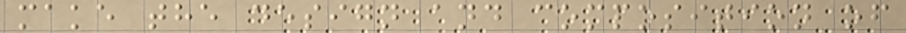make the design and composition of
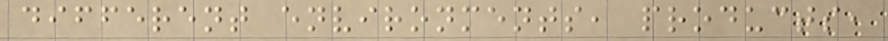different environments, products,
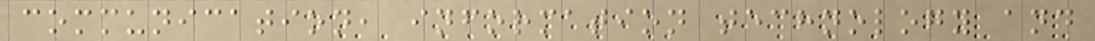communication, information technology and
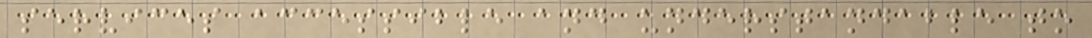services accessible and understandable to
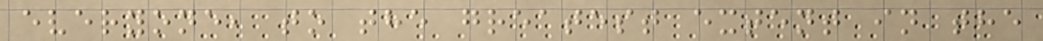everyone, to the greatest extent in the
